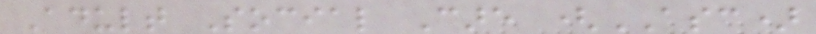Adult Social Care (ASC)
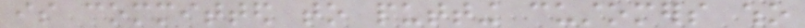is committed to putting customers who
